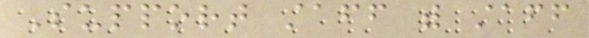Support staff with staff
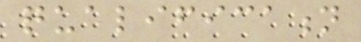qualification
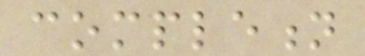completion
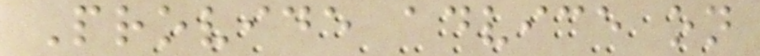Provide advice on
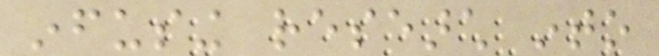infusing research into
